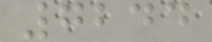7244
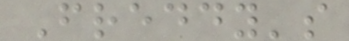Freddy's
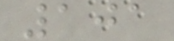101
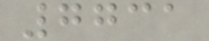7731
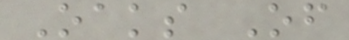Oaks Of
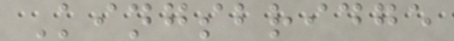Kingsbridge
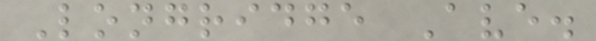Longridge Ave.
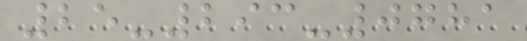25-293-0781
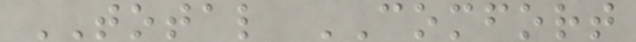TOTAL COMFORT
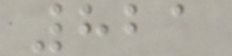821
